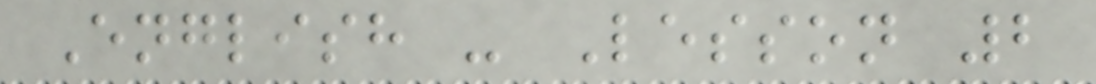English - Lesson 2
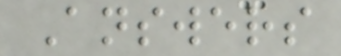Answers
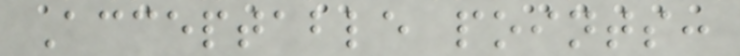Acceptable points:
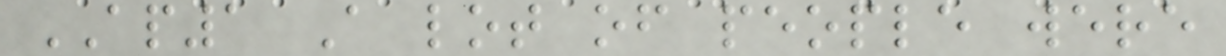AP1 A lot of people were
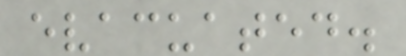evacuated.
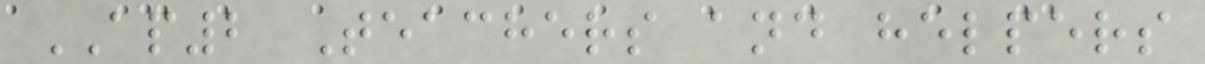AP2 Teachers and helpers
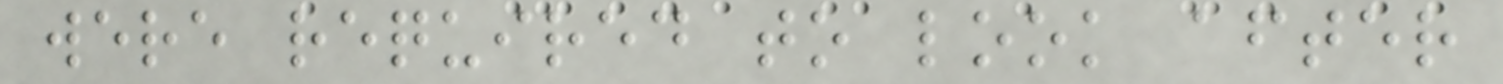were required to look after
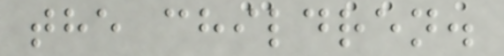the children.
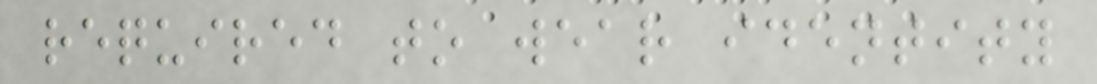required to wear identity
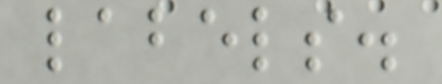labels.
